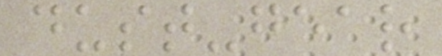dust-gear
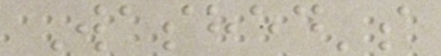Washed's
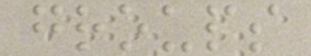groups
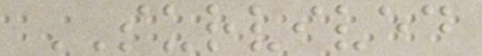SURVIVED
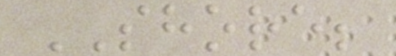SHORE;
